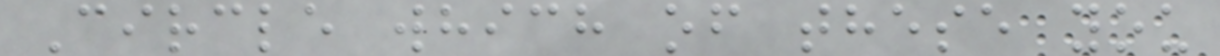Circle which of these you
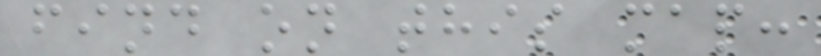find on this map:
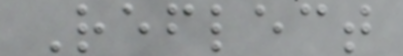Reflect
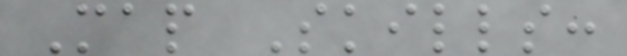Map Skills:
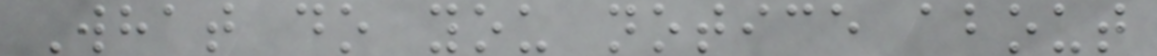What do you notice about
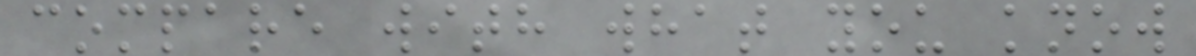compare with what you know
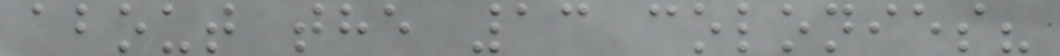about the 13 colonies?
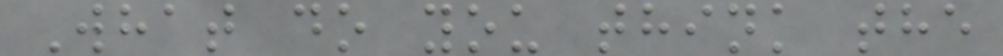What do you think the
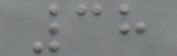38
